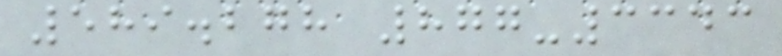589.278 877-3343
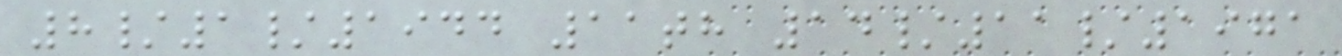8/1/1944 11th 14/11/1971
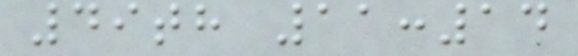49th 11:14
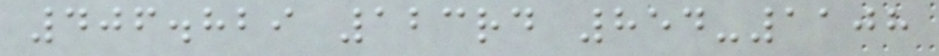406.829 123rd 854-1108
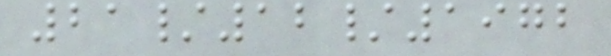21/12/1972
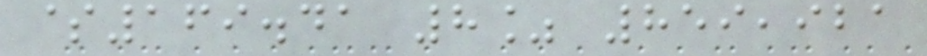$169.41 8% 859,921
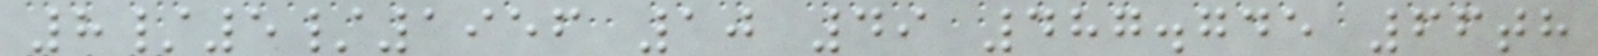8/5/1956 10 49 487.745 66th
